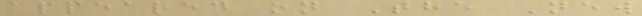appeared on The New
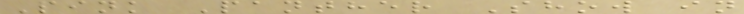Pink Panther Show in
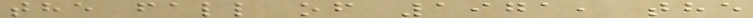the fall of 1971, the
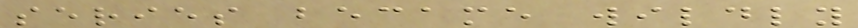series became wildly
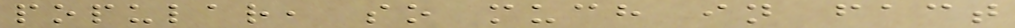popular, so much in fact
